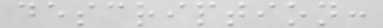description:
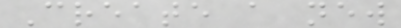Create a new
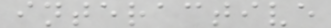interactive
